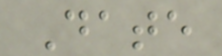Date
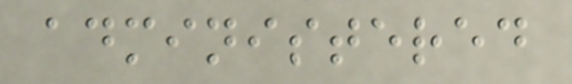administered
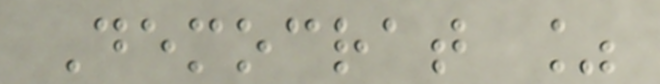Democrat %
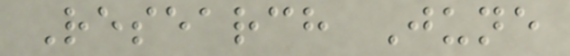Research June
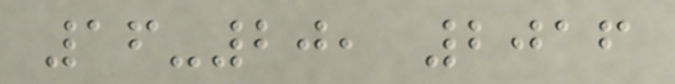16-20, 2016
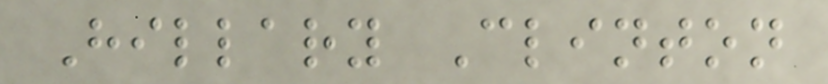Hillary Clinton
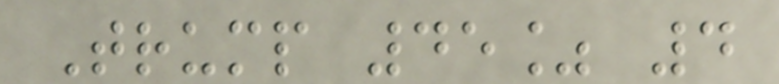Trump 45% 4
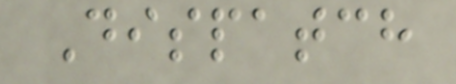Dispatch
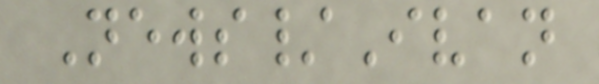News/Ivan
